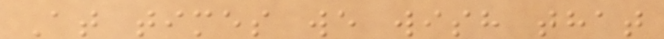At times we wish that
